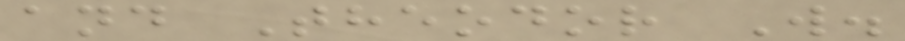and Theodor W.
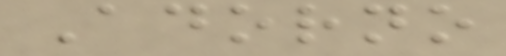Adorno
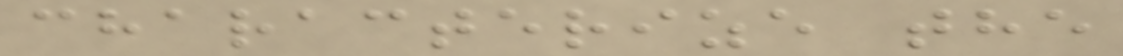characterize the
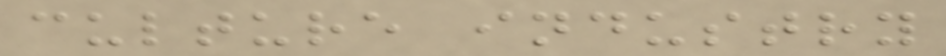culture industry
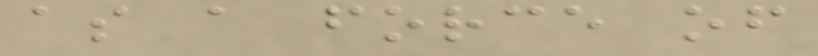as a force of
